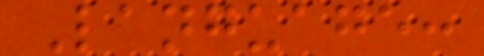Language:
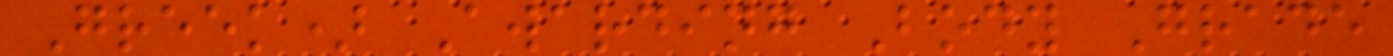Greek) Awarding Body Grade
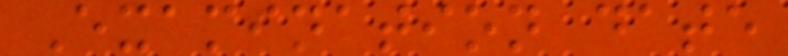Examination date
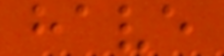have
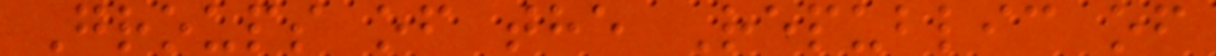Groups of the Republic of
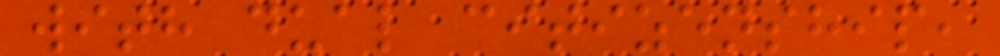with dual citizenship,
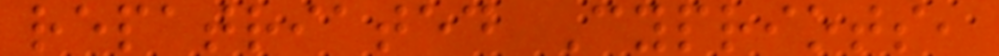repatriated Cypriots,
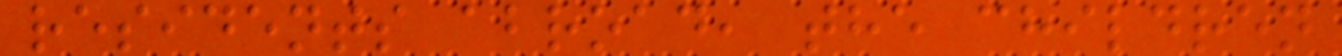residents abroad, the children
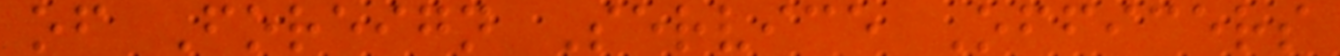of Foreign Service Officers
